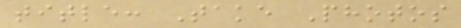title: Take Photos
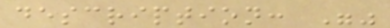description: ""
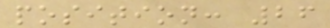position: 26
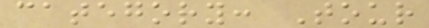category: Tour
